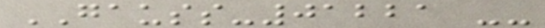GAUSS-01221 --
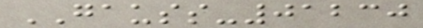GAUSS-01230
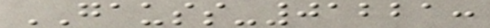GAUSS-01221:
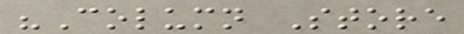"Column Store
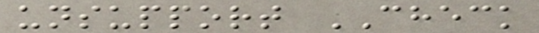unsupport CHECK
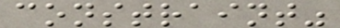constraint"
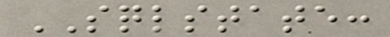SQLSTATE:
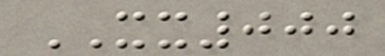XX000
